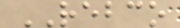REBCO
